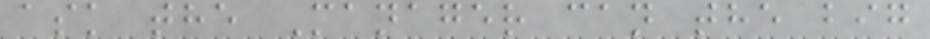ask the Manager can the big
